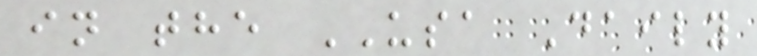in the USA Daily
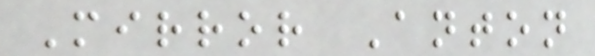Mirror Anton
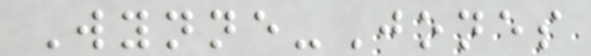Wynne-Jones
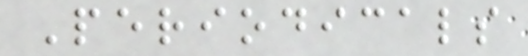Periodicals
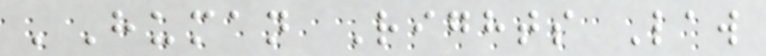'Human Rights Law
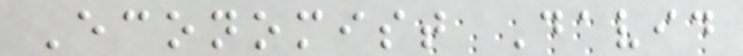Economist David
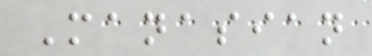Manasian
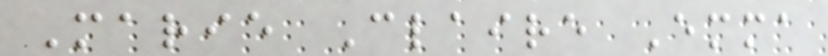Marie Claire Emma
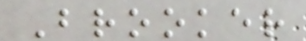Brooker
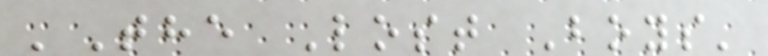'The Lost Boys'
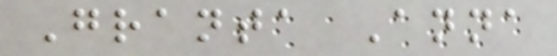Granta Anna
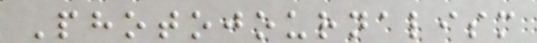Photojournalism
